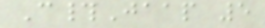C#Jaap 5
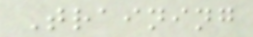Training
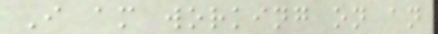I am working on an
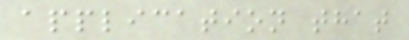application that
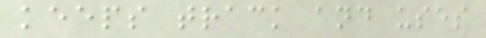keeps track and uses
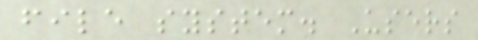file system. Users
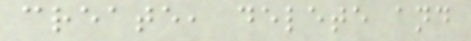create, delete and
